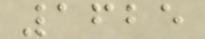1625
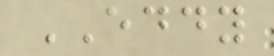EDDY
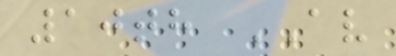10th AV
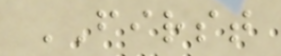FIRST
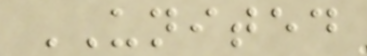UNITED
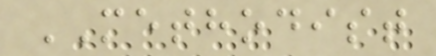METHODIST
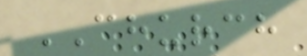CHURCH
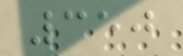350
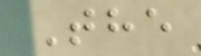The
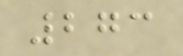273
